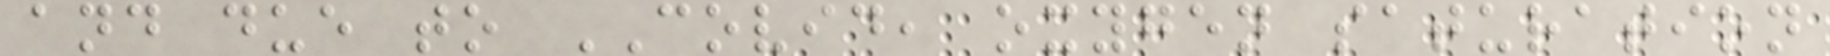and due to COVID, oxygen saturation
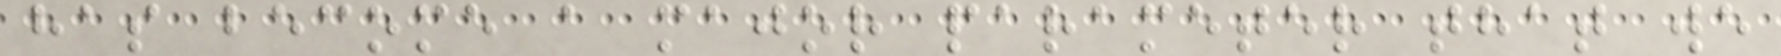has become a major parameter that we
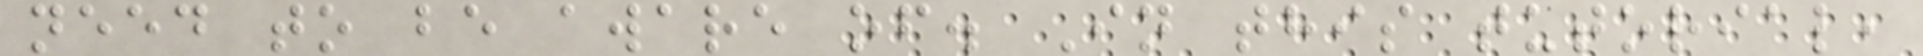need to be aware of. In this tutorial,
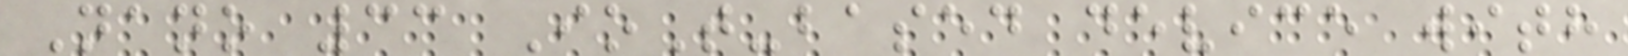Nano 33 IoT-based device with
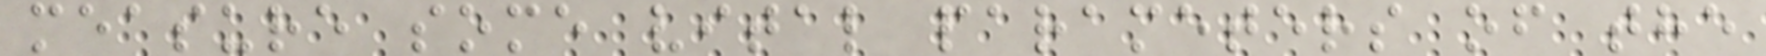measure some vital parameters of the
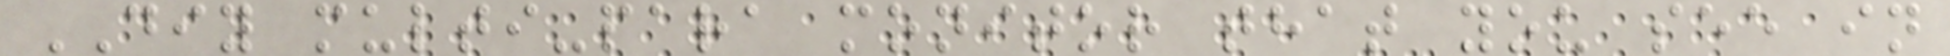DIY multi-para monitor that you see in
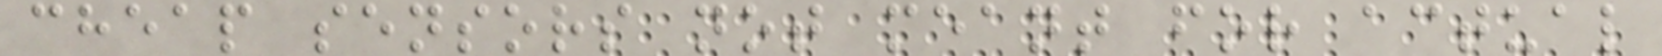cheap sensors not meant for actual
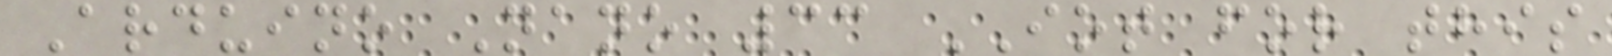Arduino Nano 33 IOT for this
